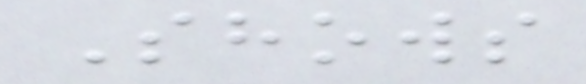Shows
